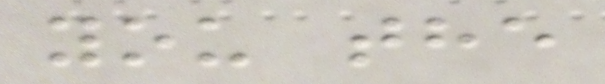you the
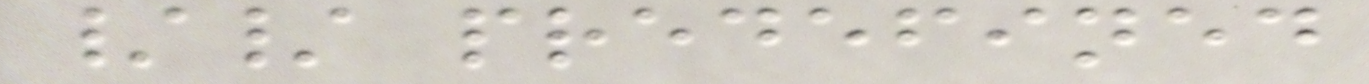// predefined
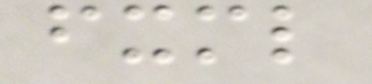fxml
